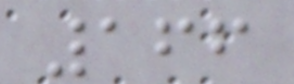166
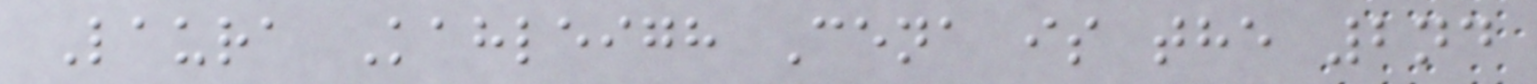Laura Kahleigh Cena is the 2nd
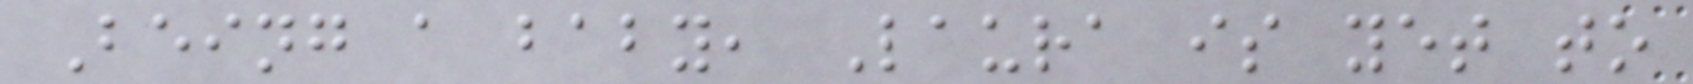Being a baby, Laura is yet to
